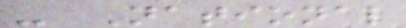- National
